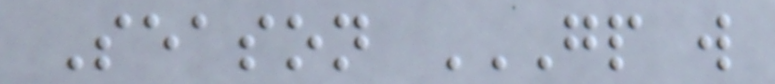Season GP W
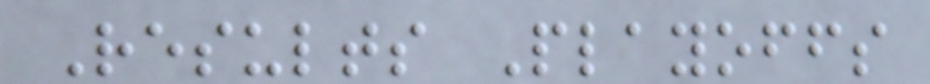Results Playoffs
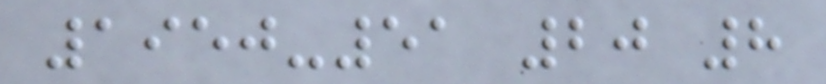1950-51 20 8
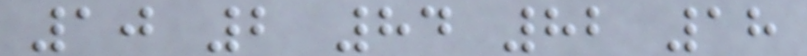10 2 84 82 18
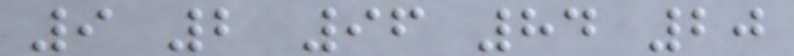9 2 96 84 20
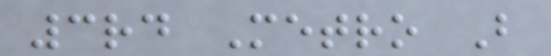3rd Metro B
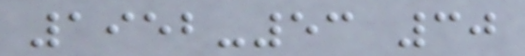1952-53 30
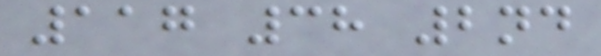117 38 2nd
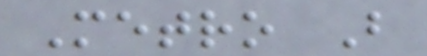Metro B
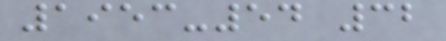1953-54 32
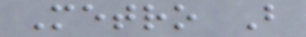Metro B
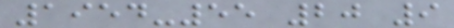1954-55 20 9
